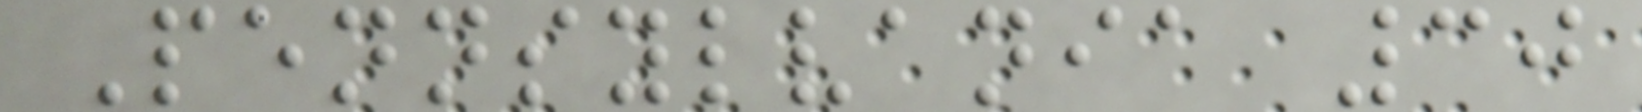Pennsylvania 30
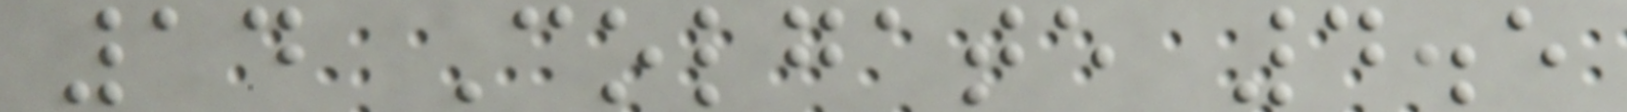14 Colgate 4.5
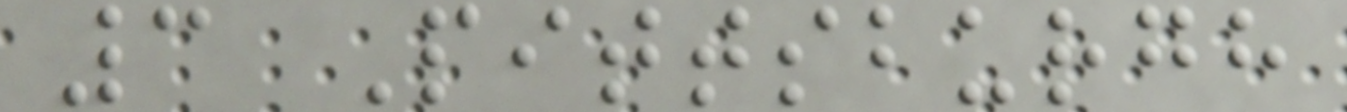3 Pittsburgh
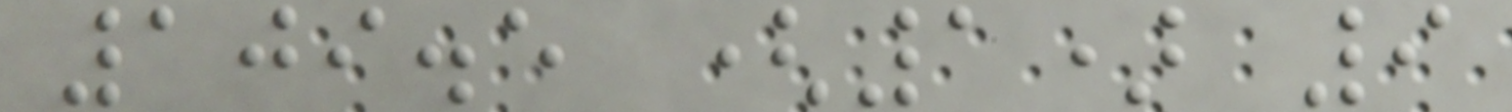109.5 (1) 9
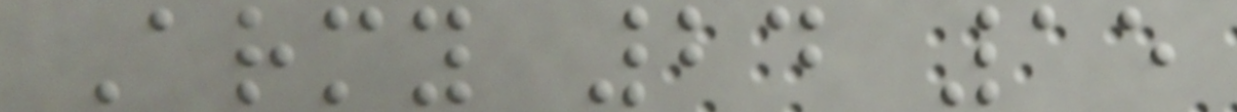Army 24 15
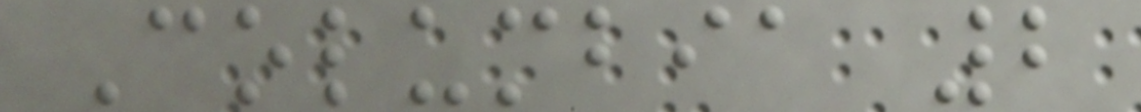Columbia 2
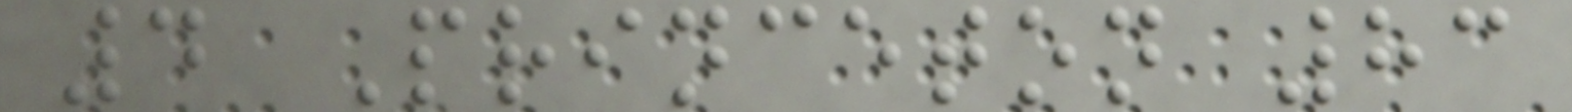4 Princeton 83
